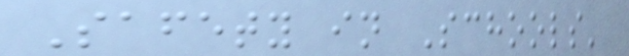Safety in Schools'
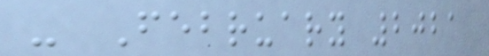- February 2021
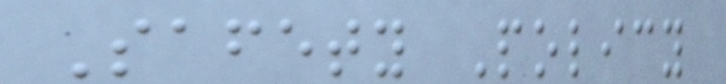Safety Policy
